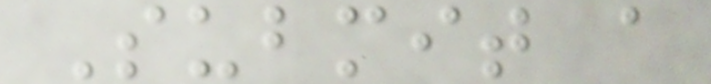Submit a
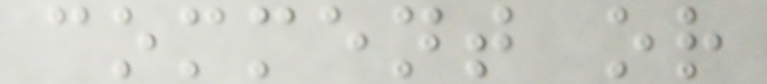comment or
